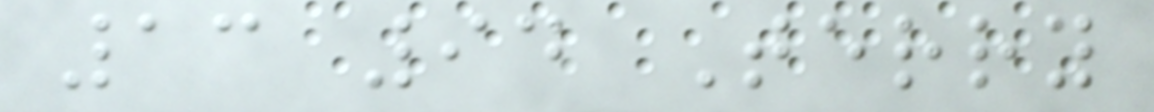13 94 Terry
